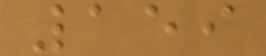159
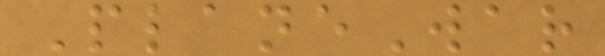PlaneWar
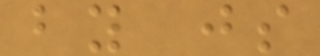by js
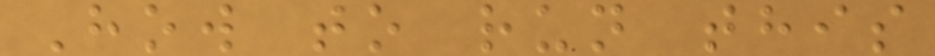How to run this
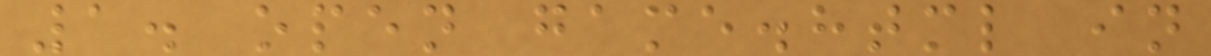1. open game.html in
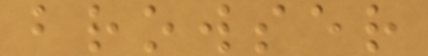browser
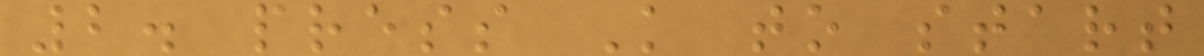2. press K to start
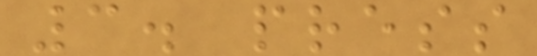3. press
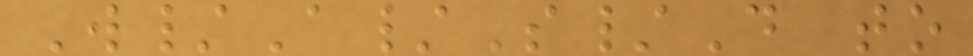W/A/S/D to
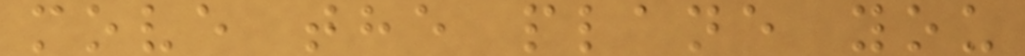move the plane you
